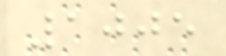1005
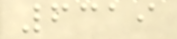6319
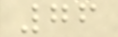76
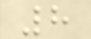8
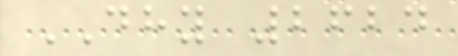DHY 2624
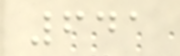641
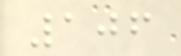106
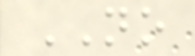NO
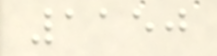1150
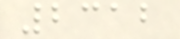2312
